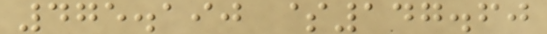475.190 $147.60
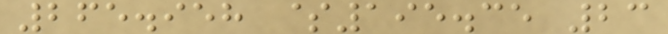265.958 $195.35 23
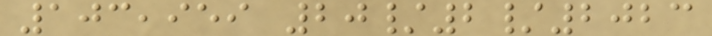103,959 20/2/2023
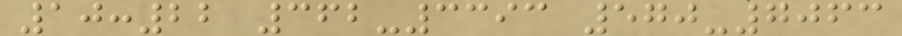10:22 362-3393 570-7063
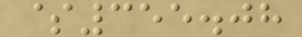$355.08
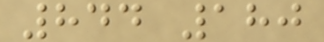844 180
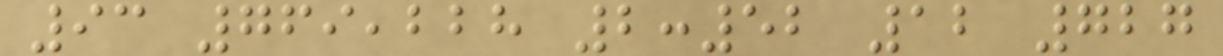93 769,228 2:52 12 727
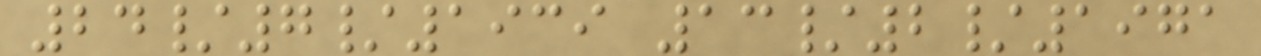24/7/1939 13/2/1971
